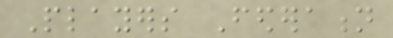Players Federation
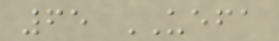65 UEFA
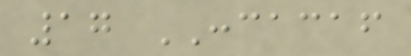17 CONCACAF
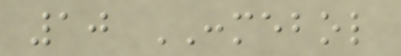10 CONMEBOL
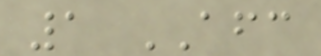1 AFC
